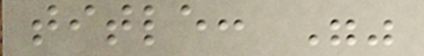title: ""
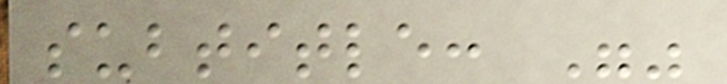subtitle: ""
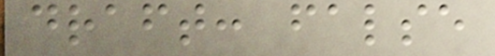draft: false
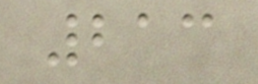213
